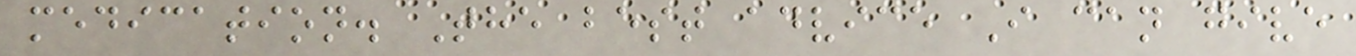medication. The best advice I can give
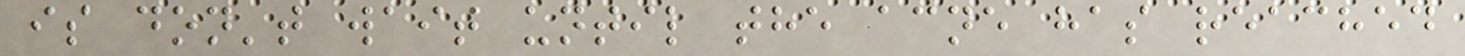is don't wait until the acne has reached
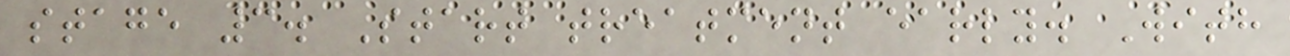stage 3. Start treatment early. With
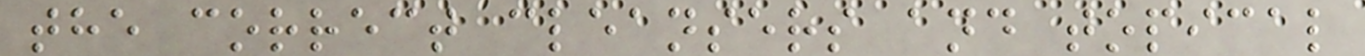the correct cleansers and topical
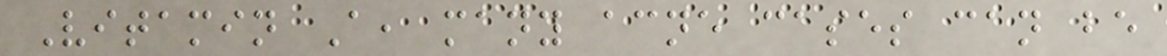Vitamin A, many acne cases can be
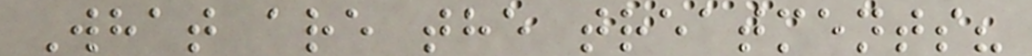What are the treatments?
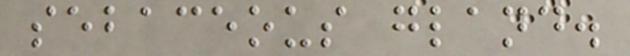sebaceous gland.
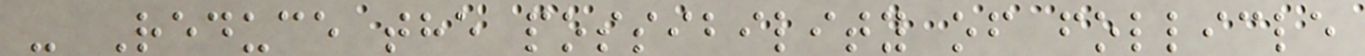- Reduce the possibility of follicle
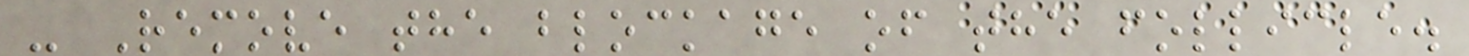- Remove the blockage of the follicle.
